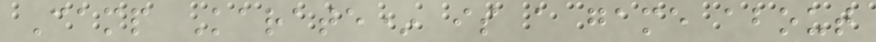Camp Karate* is a game about
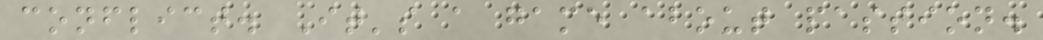conflict. It's a game about passion.
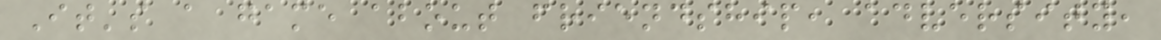It's a game about friendship, adversity,
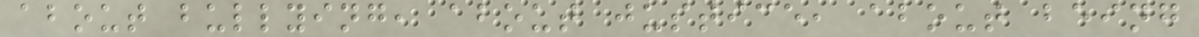about bullying, about justice, about being
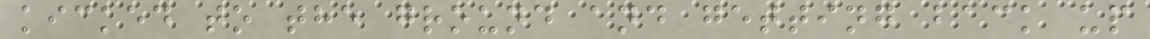kicked to the ground and getting back up
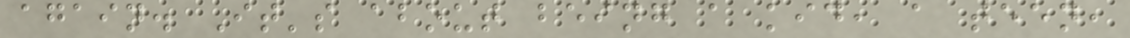again. It's about being a kid, a teen,
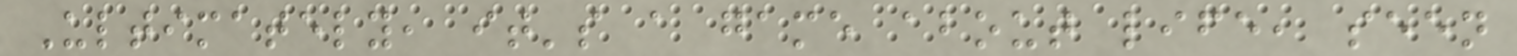Ultimately, it's a game about life, seen
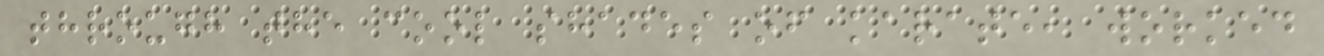through the cool shades of karate, worked
